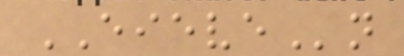EIEVEn
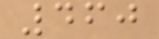460
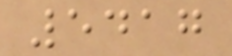5417
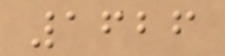1626
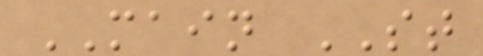MAIN ST
